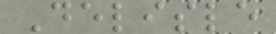Delisle
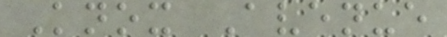Knox Avenue
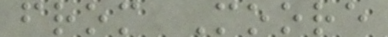from Moore
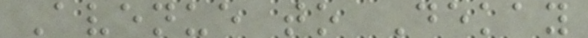Avenue to Dekay
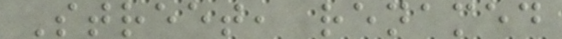Street, renamed
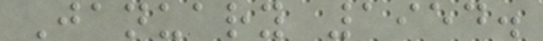January 1954.
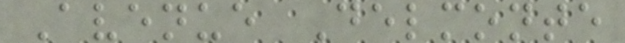Avenue Delmonte
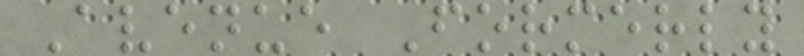Avenue Formerly
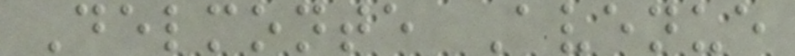Delmonte Avenue
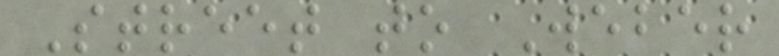Street to Weber
